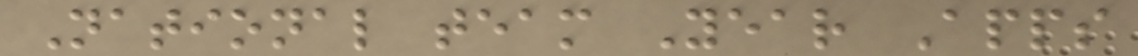National team Year Apps
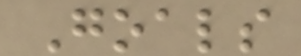Goals
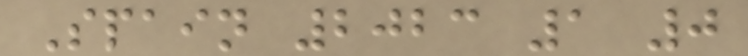Spain 2023 1 0
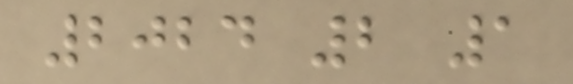2024 2 1
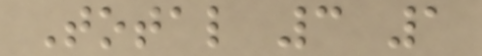Total 3 1
